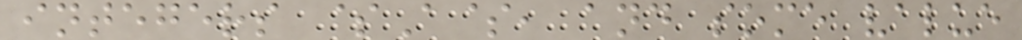integers $A$, and some value
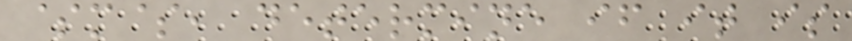$m$, determine if it is
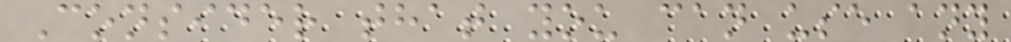Consider that you can use any
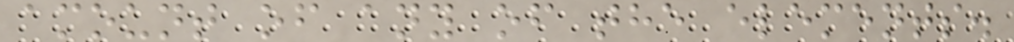amount of any of the elements.
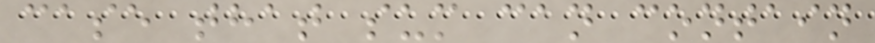case that sum can contain
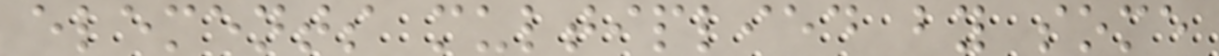elements multiplied by some
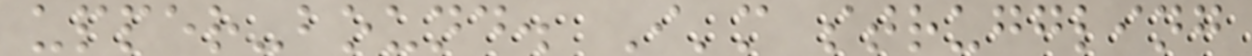upper-bound. I'm struggling
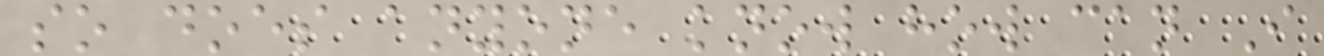so does anyone know how can I
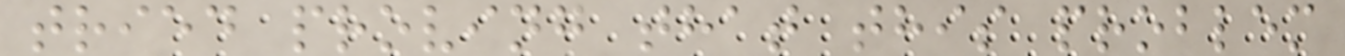tried proving that this problem
